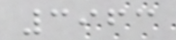3963
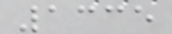1335
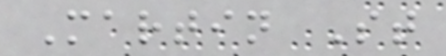Martin St
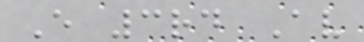E 3rd Av
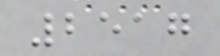2517
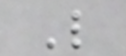L
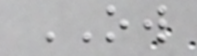OW
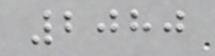2080
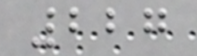227
